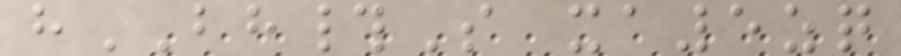hBH#S xa5zq
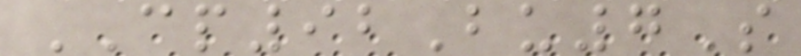CP92Bu7S
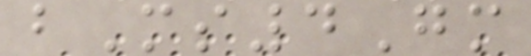bMs4Gm
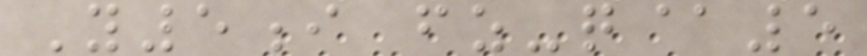Y5i fz-q@5
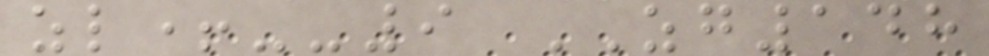zl+--9 ZG148
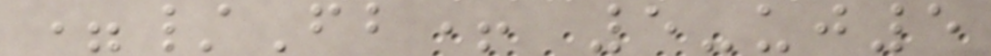=/Fb+ 5-uj5
